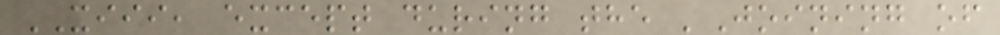XIII, except during the 'Joining of
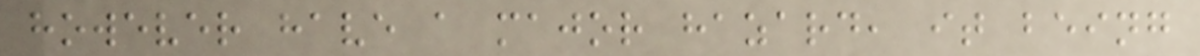however have a major hazard, it being
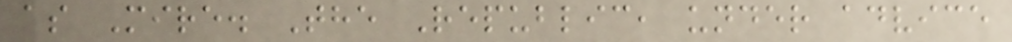as Mire. The Republic, under advice
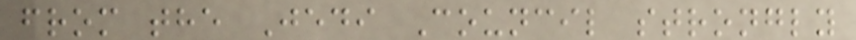from the Jedi Council strongly
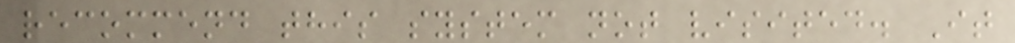recommend this system not visited. It
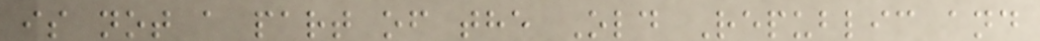is not a part of the Old Republic and
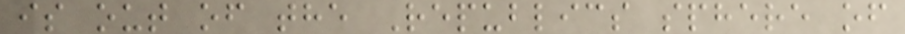is out of the Republics sphere of
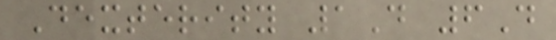Dexterity 1D 6D
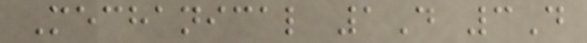Mechanical 1D 3D
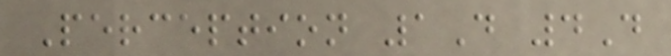Perception 1D 4D
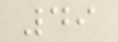49
